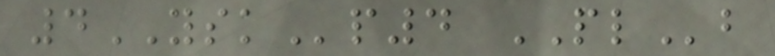4YSKp4 PLb
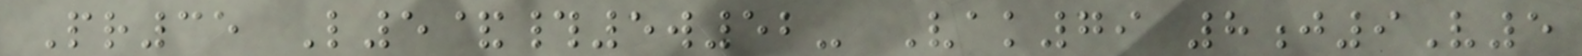Pr35 L5&#5w52- Vak79 8j9V5
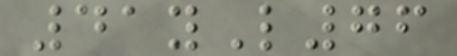41yL76
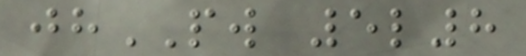jhPW 5l8
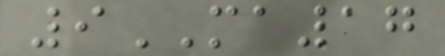9MA17
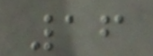16
